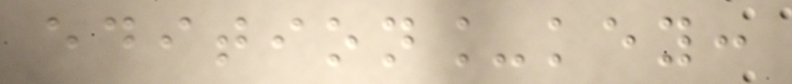edition_key:
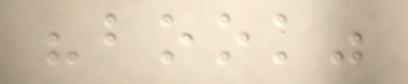"book"
